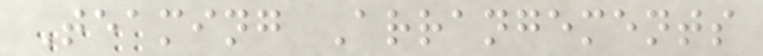Teaming Arrangements
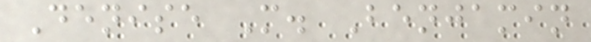Denise M. Benjamin
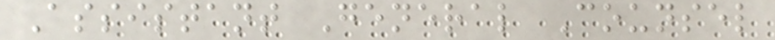Assistant General Counsel
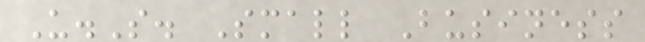U.S. Small Business
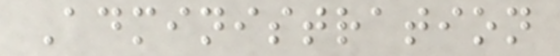Administration
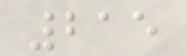215
